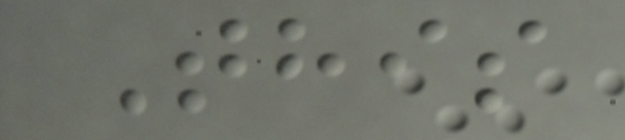This
